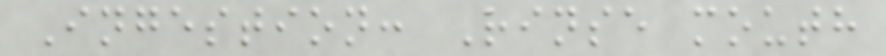Ingestion: Rinse mouth
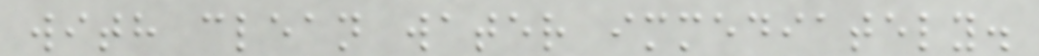with clean water immediately.
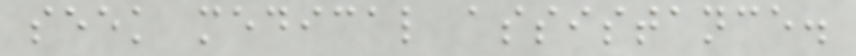seek medical assistance.
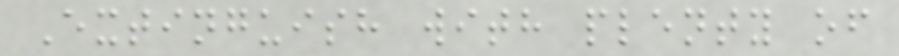Extinguish with plenty of
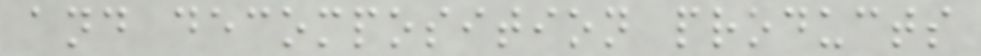and decomposition products
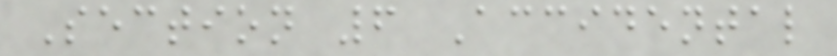Section 6 Accidental
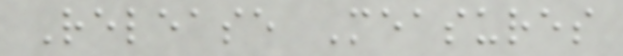Release Measures
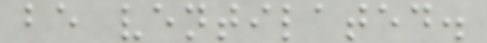be ventilated.
